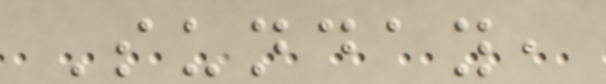Sunday,
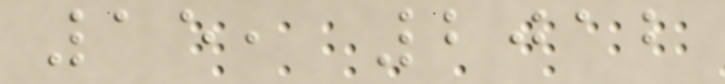15, 2012
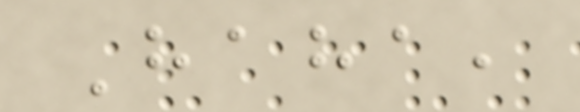Haha,
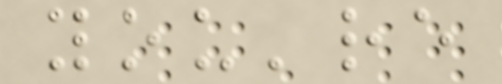you're
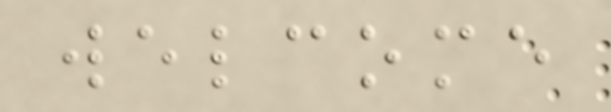welcome
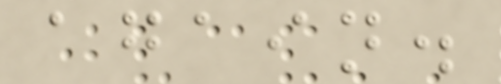again.
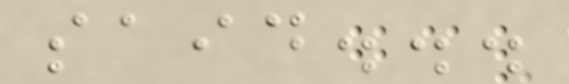said...
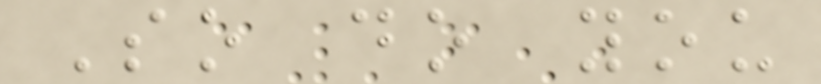So do you
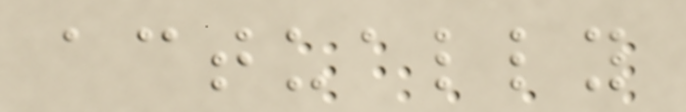actually
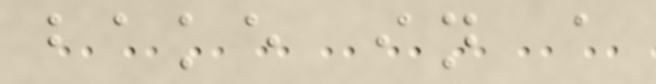bake in a
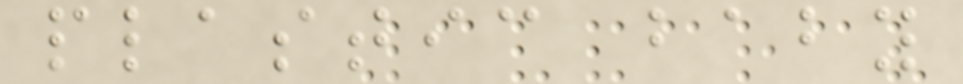plastic baby
